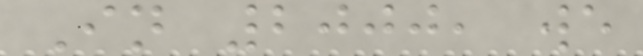In 2000, we
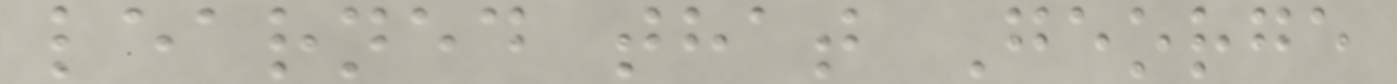learned that George
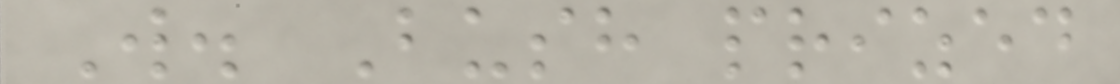W. Bush prized
